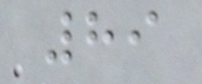89
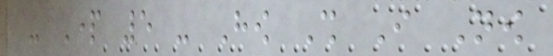- Part 5 - How Shall I Now
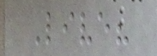Live?
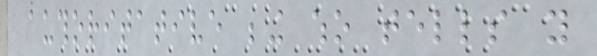authoritative being who tells you
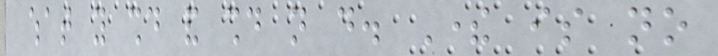what you should and should not do. There is no
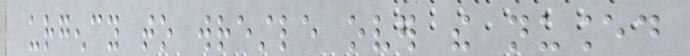urgency to wrestle over the nuanced
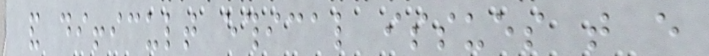and difficult ethical issues that every
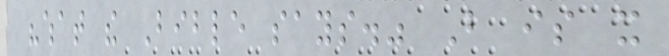"what the Bible says." But is it
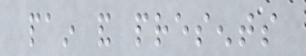pain and presents
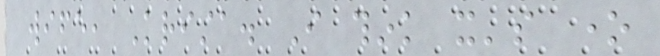wife, Krista. I think it's one
